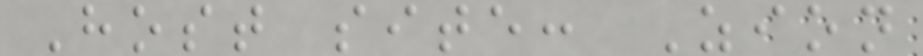Host site: Zion
